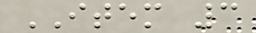ITEM 3
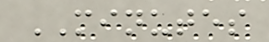MINUTES
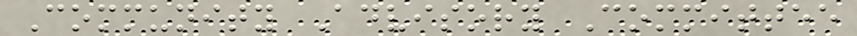Community Advisory Committee
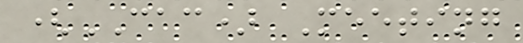(CAC) Meeting
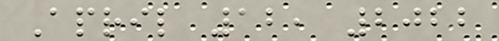April 12, 2022
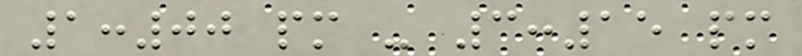1:00 pm - 3:15 pm
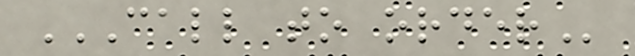CALL TO ORDER
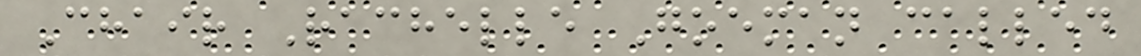Chair Rachelle Goeman called
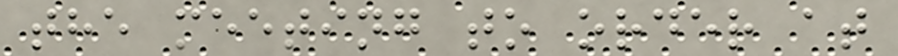the meeting to order at
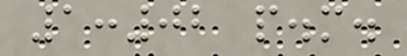1:02 p.m.
